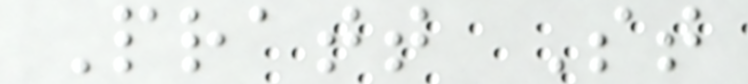Pratt St
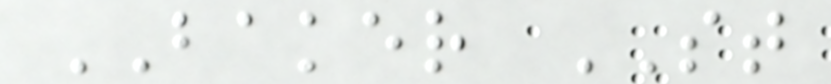BAKER ST
